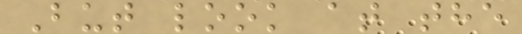But look at the
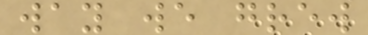way we grew
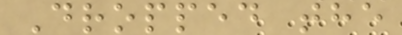Dropped the
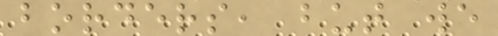borders, but we
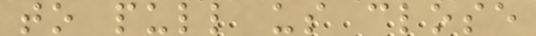to pull us close
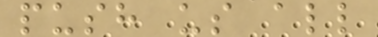push us all
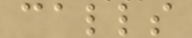calls
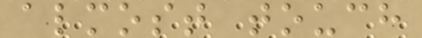almost touch
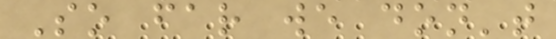So far we don't
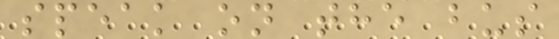speak on the bus
